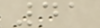41
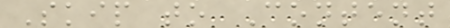Skip to Content
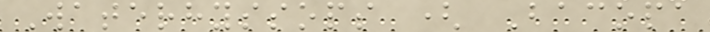Waterhyssops ( Bacopa
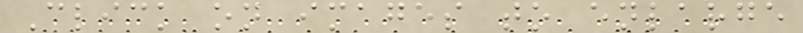Click on images to enlarge
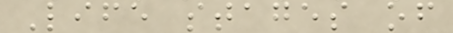Life stages of
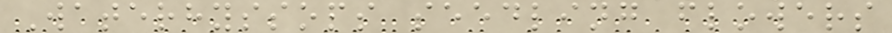Waterhyssops seedling flowers
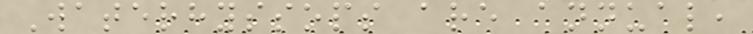Waterhyssops are annual,
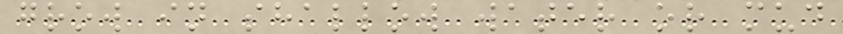grow in shallow water or mud
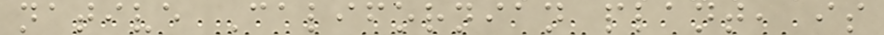native Californian plant, is
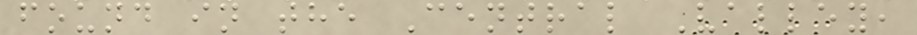found in the Central Valley,
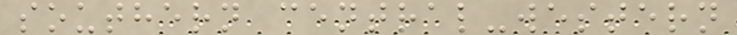southern central-western
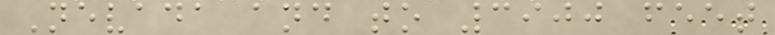Nevada and to 3900 feet
